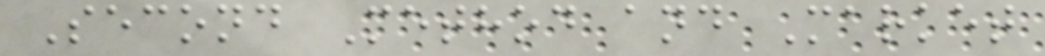Second Method and Market
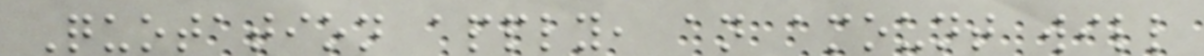Quotation apply, an amount will
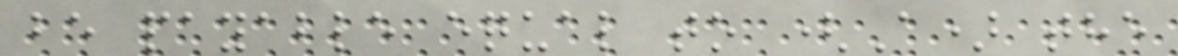be payable equal to (A) the
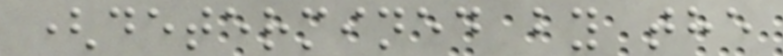(determined by the
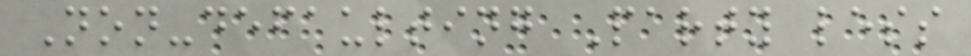Non-defaulting Party less
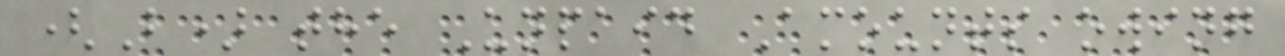(B) the Unpaid Amounts owing
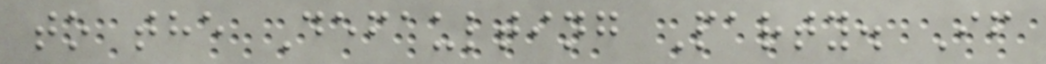to the Defaulting Party. If
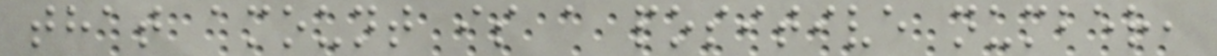that amount is a positive number,
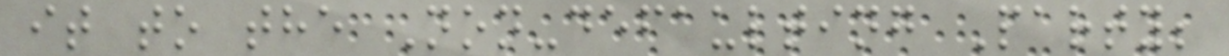it to the Non-defaulting Party;
